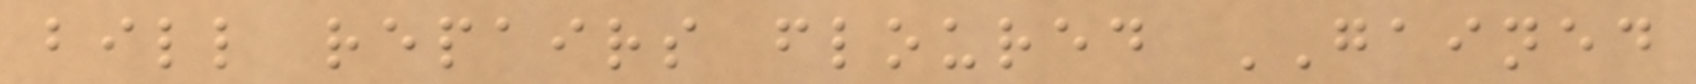bill repairs floured GAINED
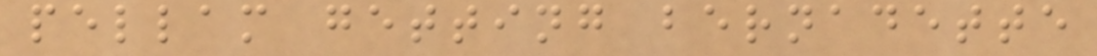pellam getting bernadette
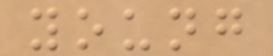young
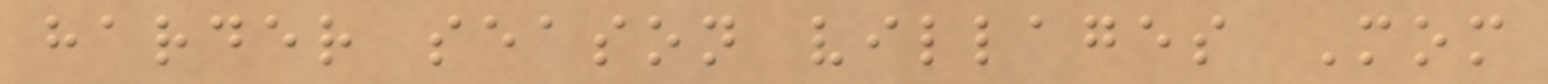harder season villages Mom
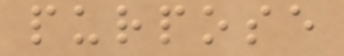purpose
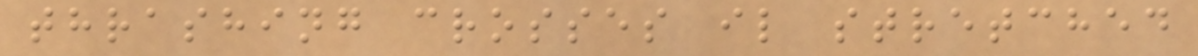thrashing crosses il stretched
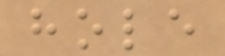hole
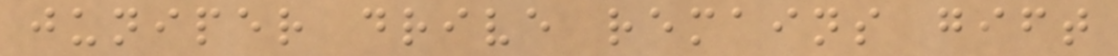juniper drive remains gift
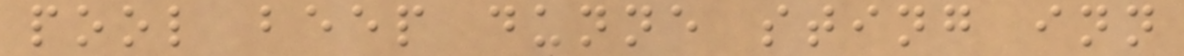pool beep dunne sting inn
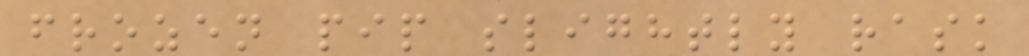frozen pip slightly rask
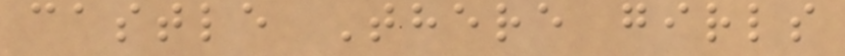castle There girls
